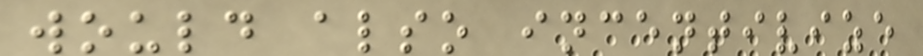would also incentivize
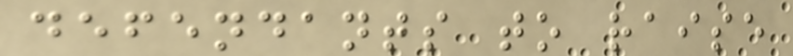defendants to raise
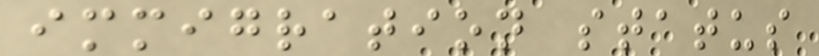immigration status
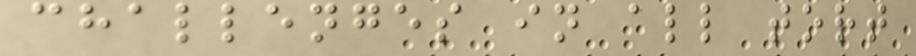challenges in all tort
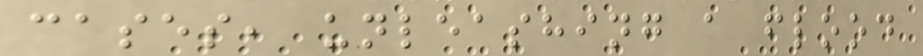cases, unleashing a flood
